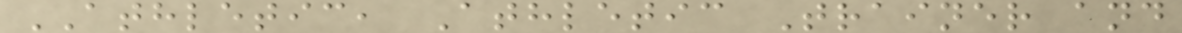ATHLETIC, Athletic Trainer and
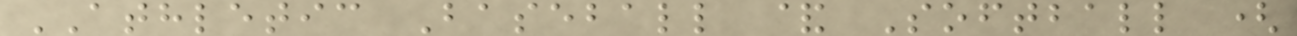ATHLETIC Baseball & Softball (
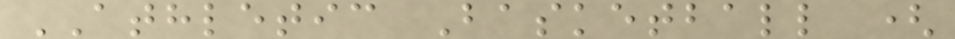ATHLETIC Basketball (
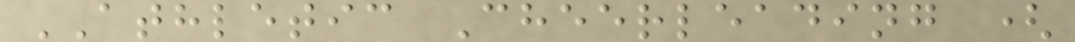ATHLETIC Cheerleading (
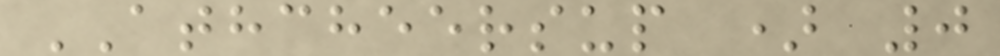ATHCHEERSUP ) 0
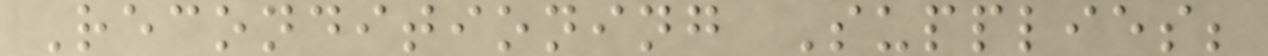Reconditioning Supplies;
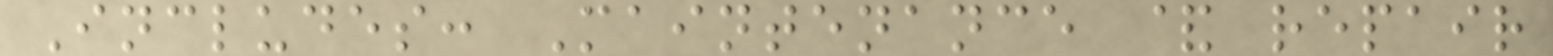Includes: Maintenance & repair
